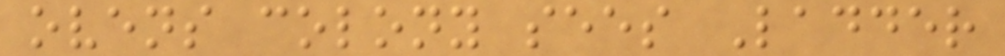ovens colony sees Ladder
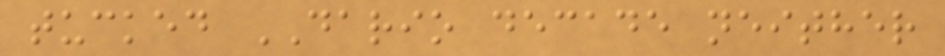tucked DARIO decade neither
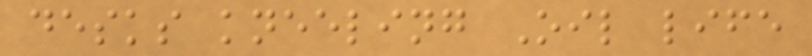desks kneeling Oil life
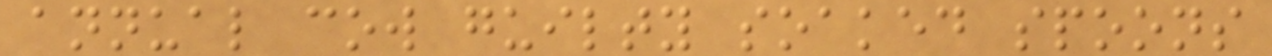annual cow guilty soaked spoons
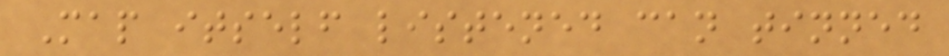Map itself listened can tinned
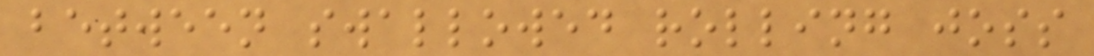between swallowed rolling joss
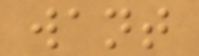want
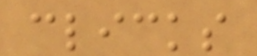clicks
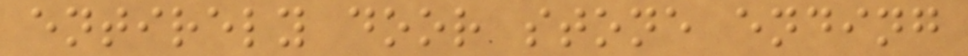entirely door stone ending
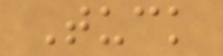Tuck
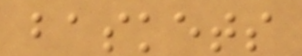baskets
